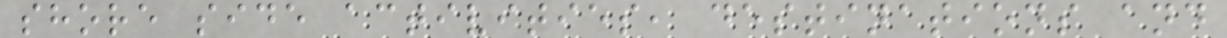shore side activities, destinations and
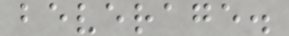beverage.
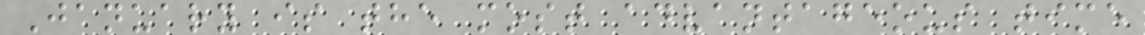January is the most advantageous time
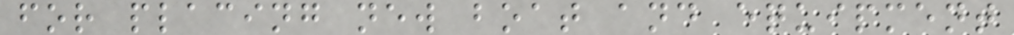for placing new boat and equipment
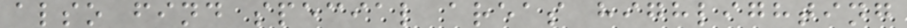also find special areas highlighting
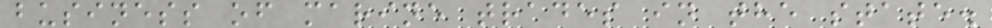business of marine trades in the state.
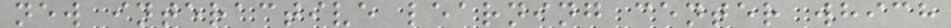new interactive learning center which
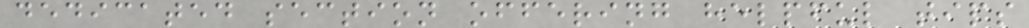dedicated section offering helpful tips
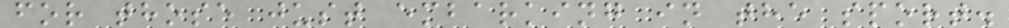for those just embarking in the sport.
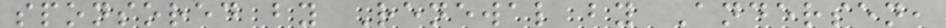sponsored by Renewal by Andersen,
